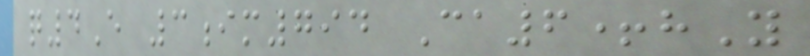q4E 3im794 Ca6+hY
